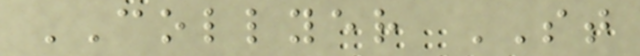COLLYER ST
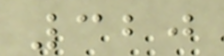320
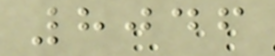8046
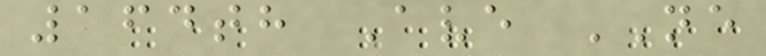164th Ave NE
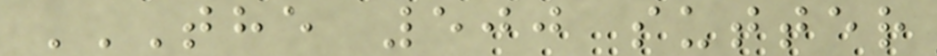THE 500 SUTTER
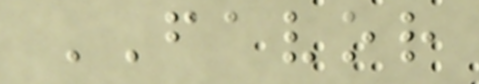FAVOR
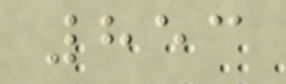853
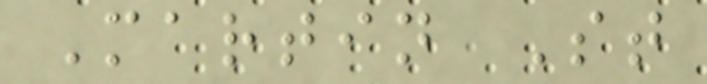Martin St
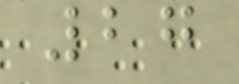27
